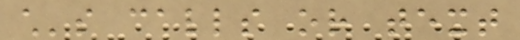child's calls or text
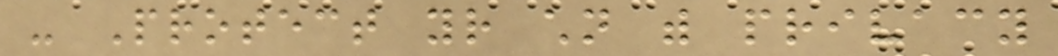- Protect your children with privacy
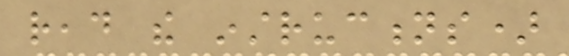read the instructions)
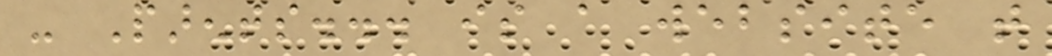- Parents... is a website that
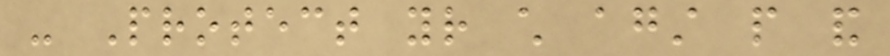- Protect your child against people and
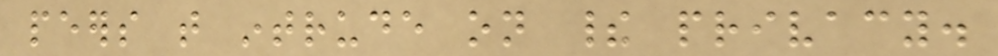peers that intrude on their privacy.
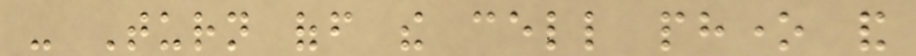- Turn off the cell phone and
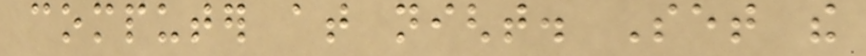computer at night. Set the
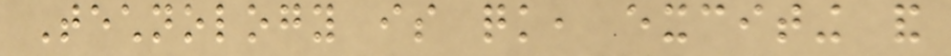Technology is quick, exciting and
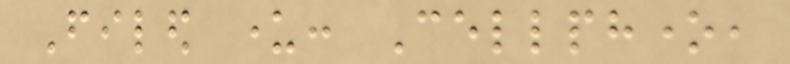Filed under: Cellphone,
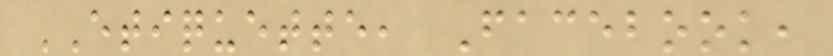ETIQUETTE, Facebook,
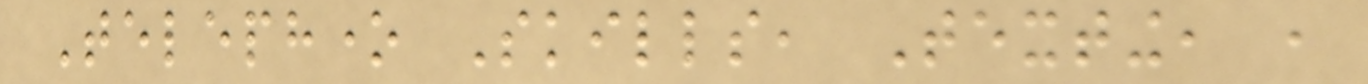Telephone Skills, Texting, ,
